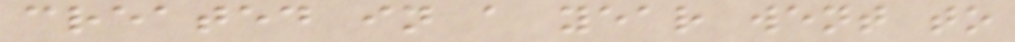created in a year went to
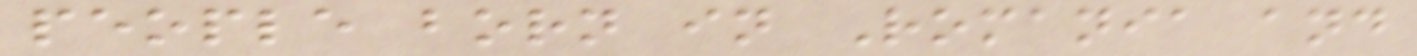people born in Romania and
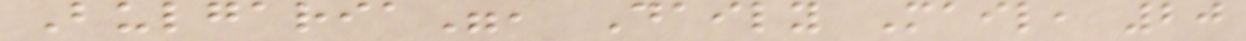Bulgaria", Daily Mail, 20
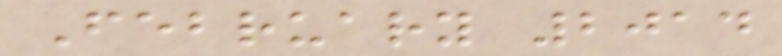February 2014
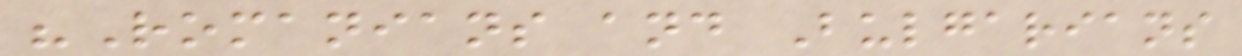"Romanians and Bulgarians
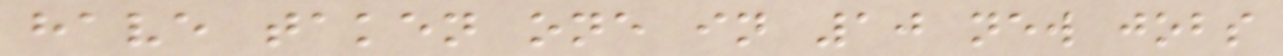have taken one in 10 new jobs
